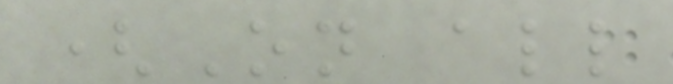(On all
